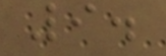9.
